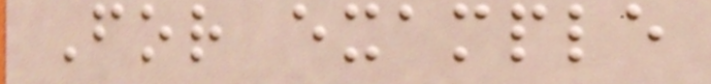For example
